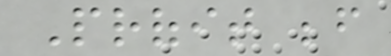Profit before
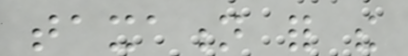taxation for the
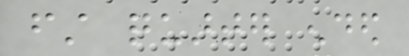first quarter ended
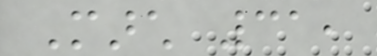March 31,
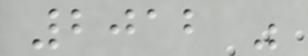2012 was
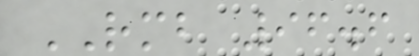RMB 96.6
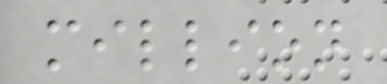million
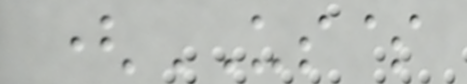(US$
